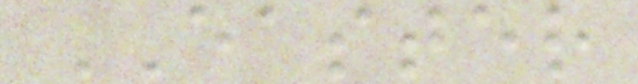EASTER
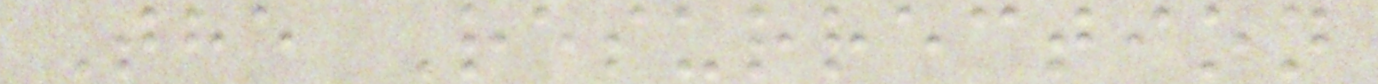The Resurrection
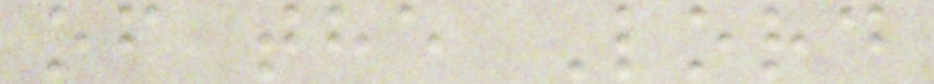of the Lord
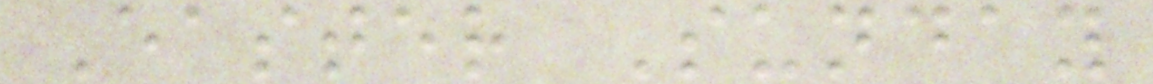Easter Sunday
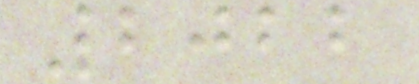2022
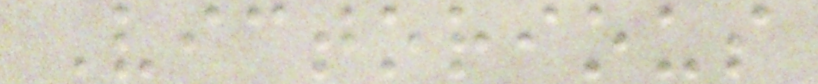Victorious
